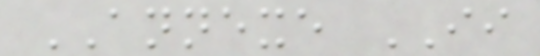ANNEXE II
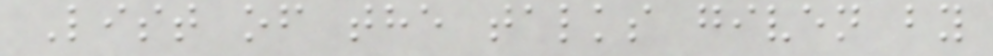List of the talks given by
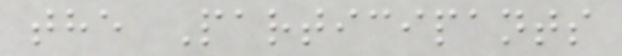the Participants
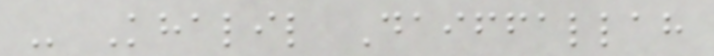- Khalil Daiffallah
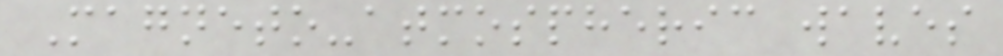Magneto-atmospheric waves
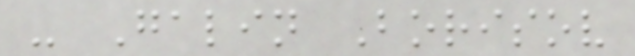- Galin Borisov
